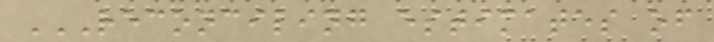RECONCILING ESTIMATES OF
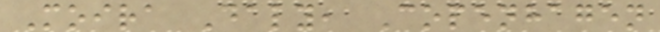Moira Daly, Copenhagen
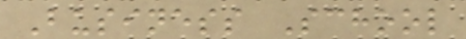Business School
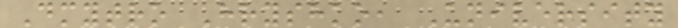Dmytro Hryshko, University
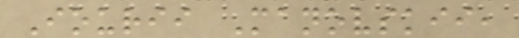Iourii Manovskii,
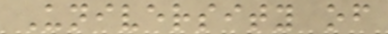University of
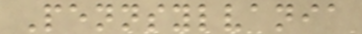Pennsylvania
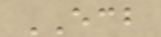ECB
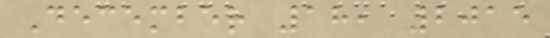December 18, 2015
